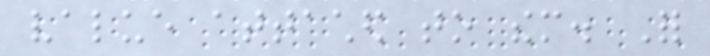value attached to them. For
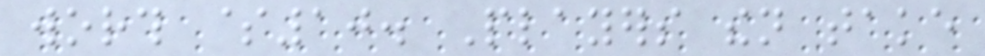worth $10. Players then take
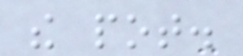the pot.
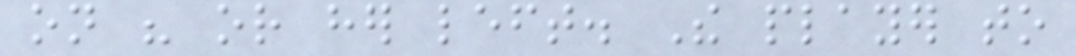on his or her left. The player to
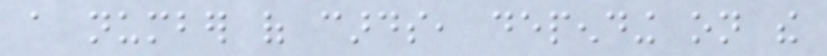a number of cards, depending on the
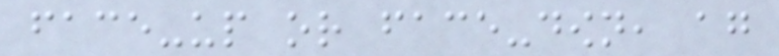face-up or face-down, again
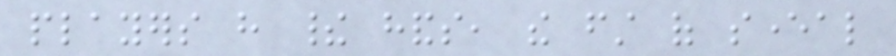players have their hands, the first of several
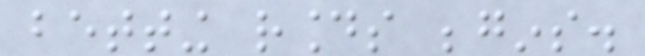betting rounds begins.
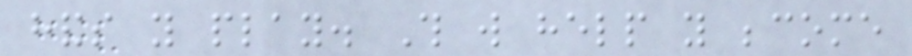hands you play. This will help you become
